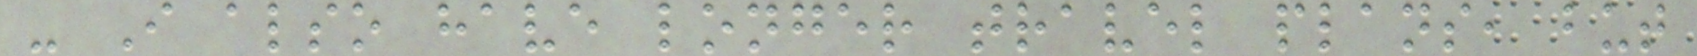- I also have longer travel plans, but
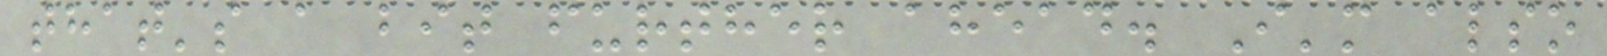that's a bit further ahead. I'm also
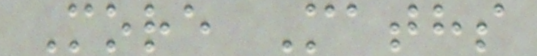More Maths
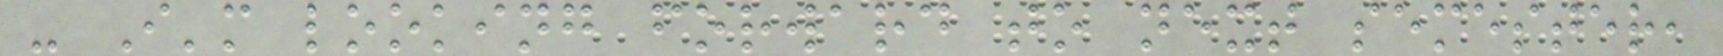- I'm looking forward to next semester,
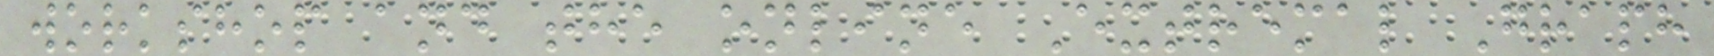workshop and the online Extremal Graph
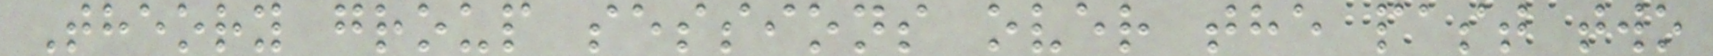Theory group sessions over the past two
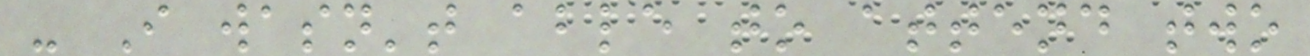- I wasn't able to attend two
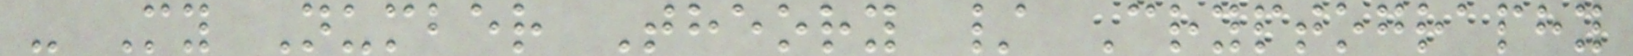- My Number Theory / Cryptography
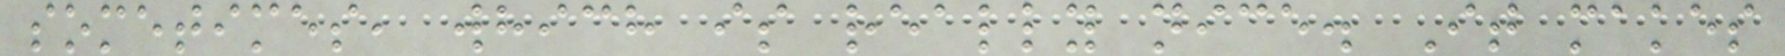sometimes, which is really nice. It makes
